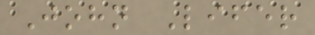John Lifer
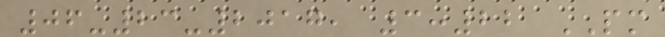06-23-2017, 3:22 PM
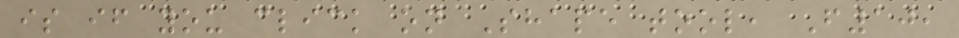is if you click on Shape tool, F10,
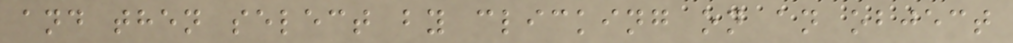and then select by clicking on an object
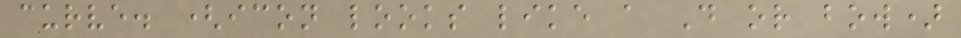curve. (icon looks like a D or bow)
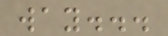way...
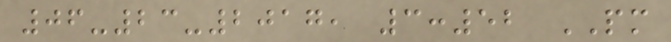06-23-2017, 3:52 PM
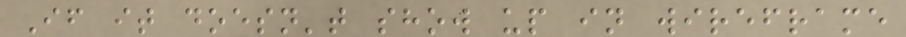If it doesn't show up in wireframe
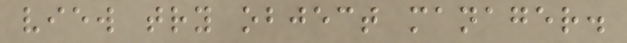view try object manager.
